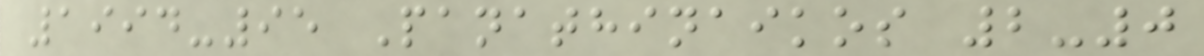1994-95 Panathinaikos 2-0
